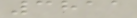3811
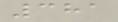381
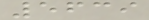5639
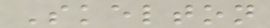Skelton
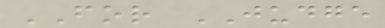FOR JUDGE
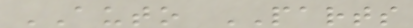AUTO PARTS
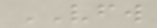VFW
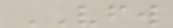VFW
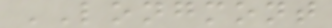LONGMONT
